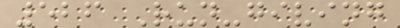526 Run-giving
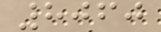8060
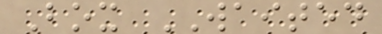Box WAITED
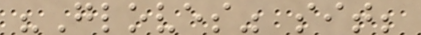"Gloves" sit;
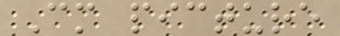Cm picture
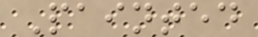Painted
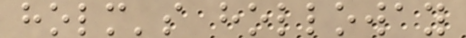holm's holloway
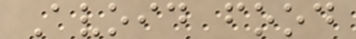Avoid food
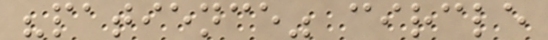"patience" circle
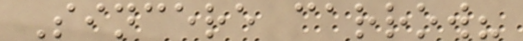Sincere carrow?
